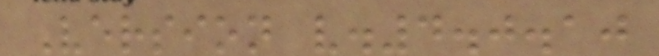Version v.4.0.10
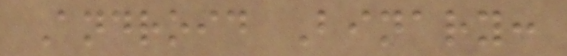Android Binary:
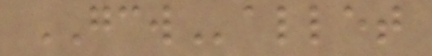GCWallet
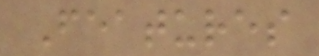Features
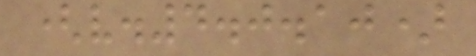(v.4.0.10)
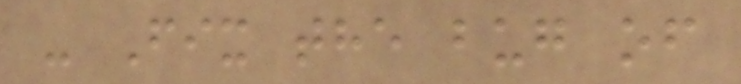- Fix the bug of
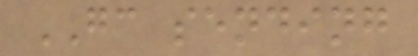GC sending
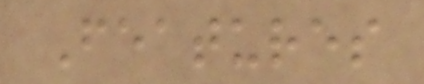Features
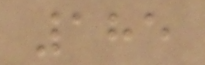185
